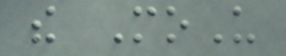the MoU
